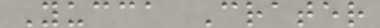Yucca Crater
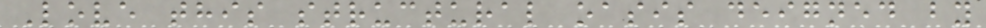Love this structural oasis deigned by
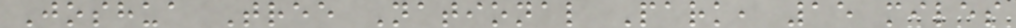Joshua Tree National Park, 15 miles
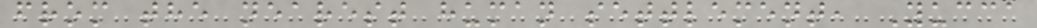from the nearest human settlement, Yucca
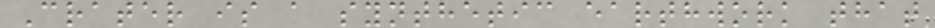Crater is a synthetic earthwork that
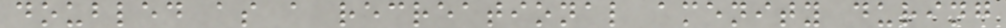doubled as a recreational amenity during
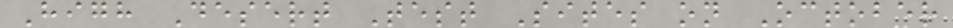High Desert Test Sites on October
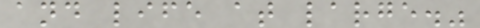and life at large."
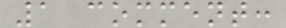1 comment:
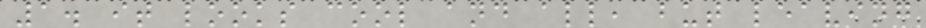1. it looks cool and all, but leaving
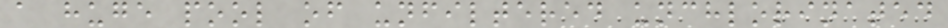a huge pool of unfiltered unchlorinated
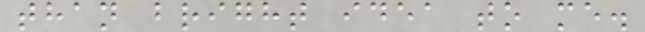than bright idea to me.
